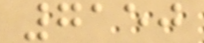7150
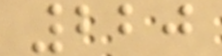220
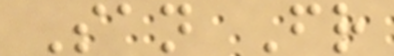San Fr
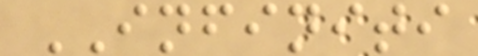INFINITI
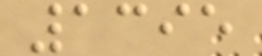1395
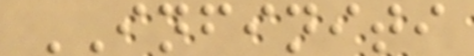INFINITI
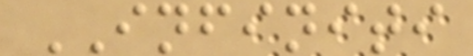INFINITI
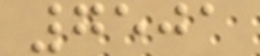7501
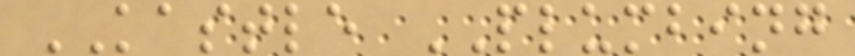KASTLE PLUMBING
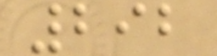292
